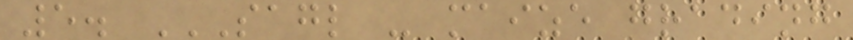5. SAGL - MAIZE GRADING
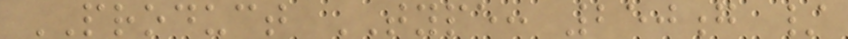PRODUCT TYPE: 250g /
